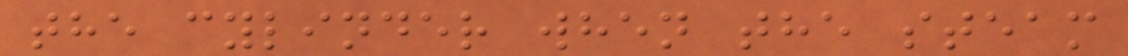the cylinder when the steam
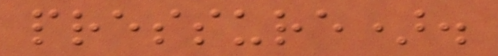pressure).
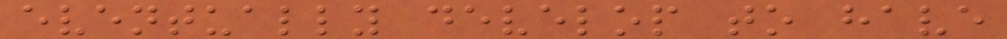eventually develop to have
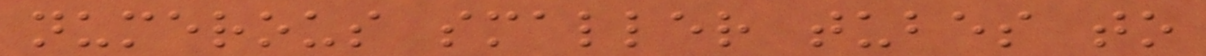numerous smaller tubes to
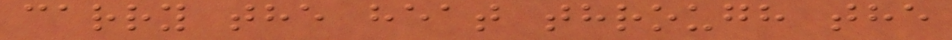carry the heat through the
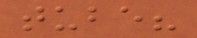tube?
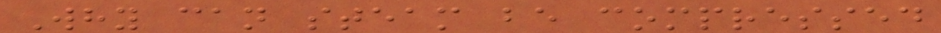Why can steam be compressed
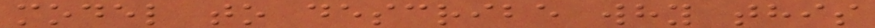model to describe why this
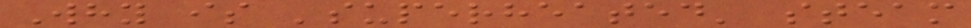Why is 'superheated' steam
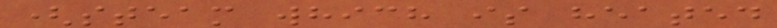(steam which is heated
